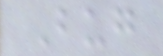Bug
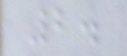2.
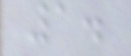1.
